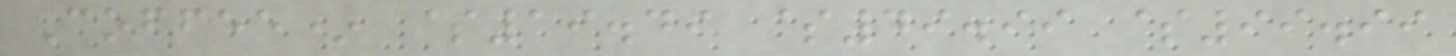Coffee* $19.49 $49.99 $99.99
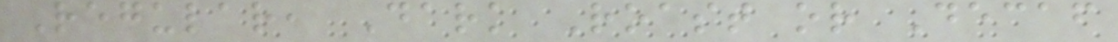Regular, Dark Roast or Decaf
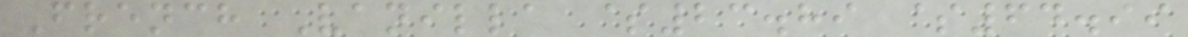French Vanilla $23.89 $64.99
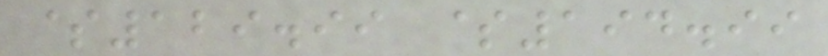$129.99 $194.99
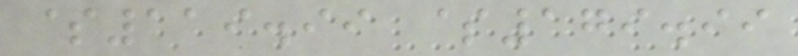$119.99 $179.99
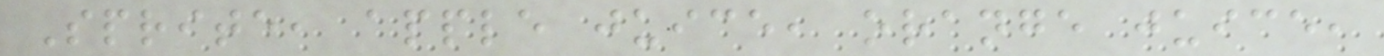Sprite, apple juice, orange juice,
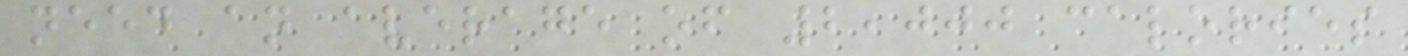need an average of 2,000 calories
